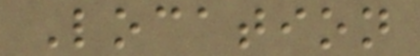Location
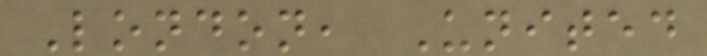London, United
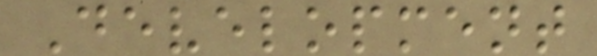Development
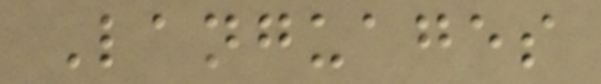Languages
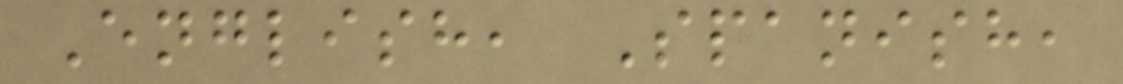English, Spanish,
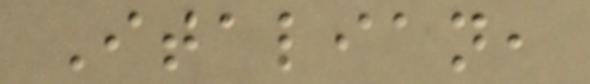Italian,
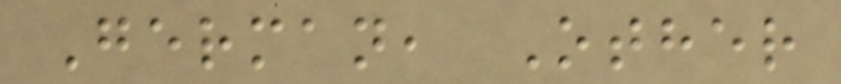German, Other
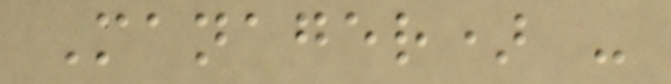Manager) -
